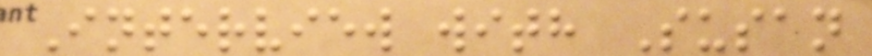Interview with Susan
